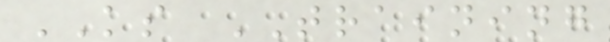KS TRAINING
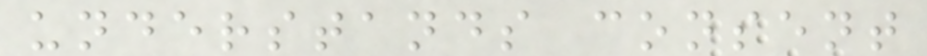understands consent
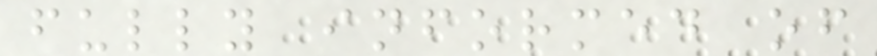fully informed of
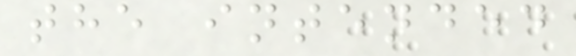the intended
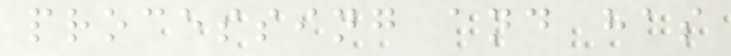processing and has
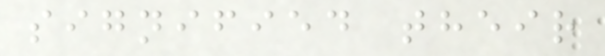signified their
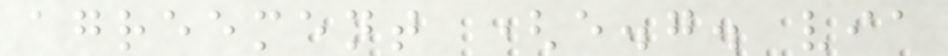agreement (e.g. via
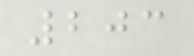203
